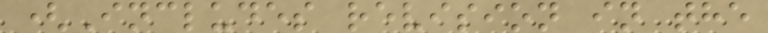(Includes revision in the
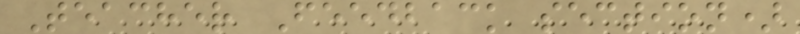Teacher Feedback section)
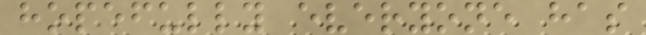hopefully everyone has
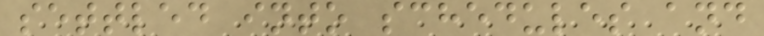settled into schedules and
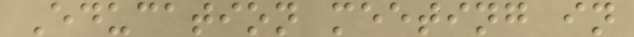Education meeting in
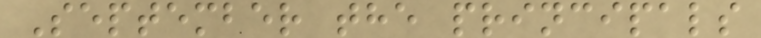September the principals
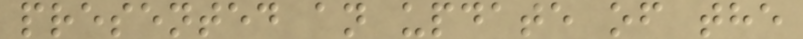presented an update of the
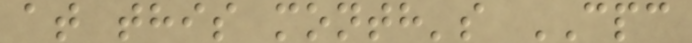at this month's CPC
